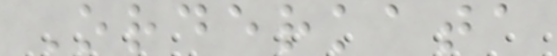Orderkata
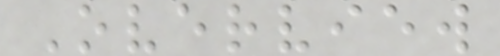Overview
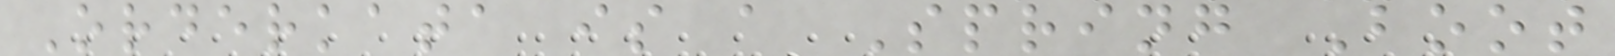Orderkata is a Spring Boot
